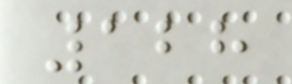128
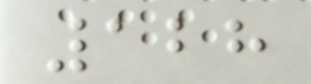128
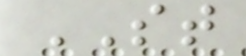ST
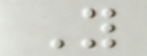Y
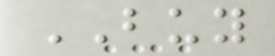BUY
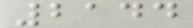2144
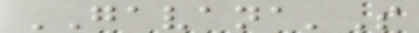GAVANA'S
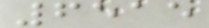6515
